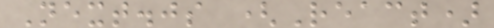Next.js (React)
